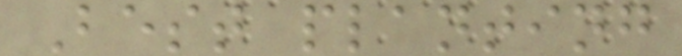Best planting
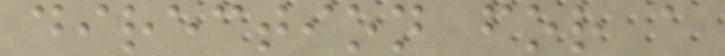direction for a
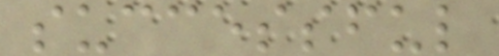successful
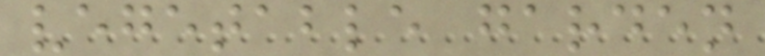vegetable garden
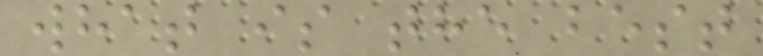what is the best
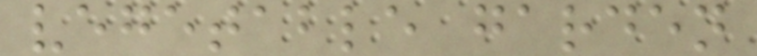vegetable garden
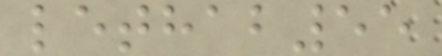lethab55
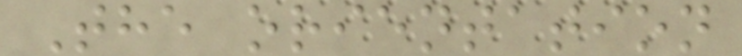The orientation
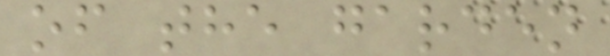of the garden
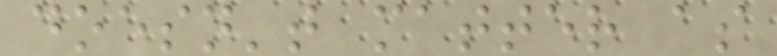doesn't matter as
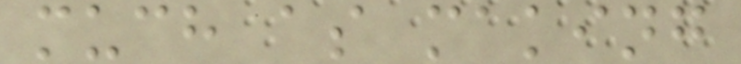much as making
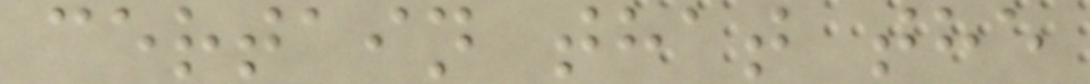certain that the
